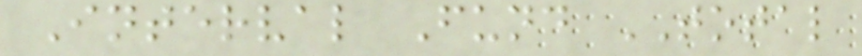Interval Fund TOTAL
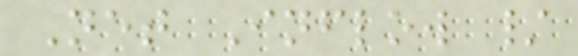Net Inflow /
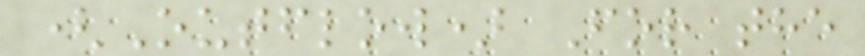(Outflow) For the
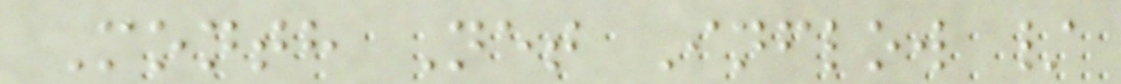Month Net Inflow /
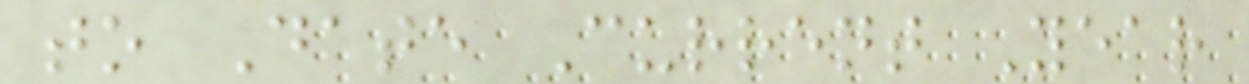to Date Current Year
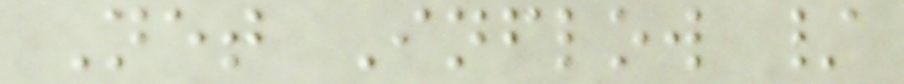Net Inflow /
